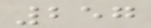257
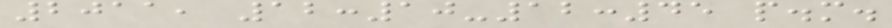2011, 12:10-12:45 p.m.
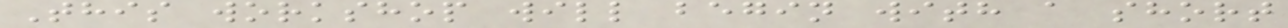This workshop will begin with a short
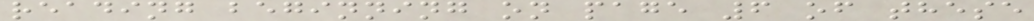reading beginning on page 6 of these
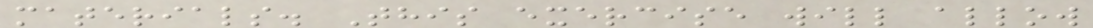materials. This exercise will allow
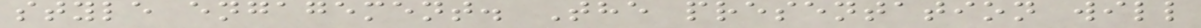style engagement. The presentation will
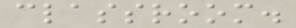classroom.
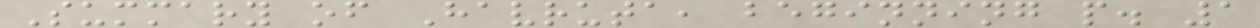Summary of Havruta, beginning p. 1
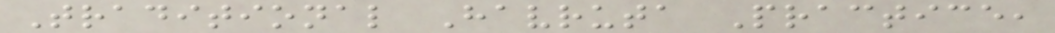Traditional Havruta Practice,
